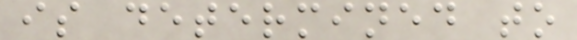is determined to
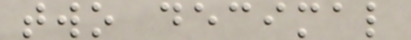two decimal
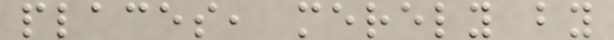places, merely by
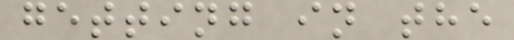getting in the
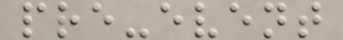pre-event
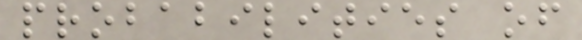probabilities of
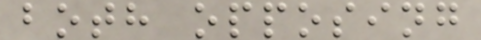both opposing
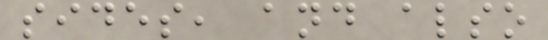sides, and also
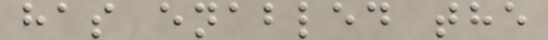has enabled the
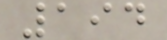194
